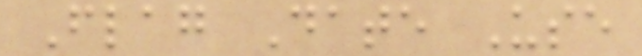Flag Date Use
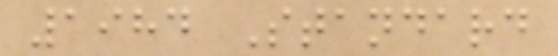1984 Standard
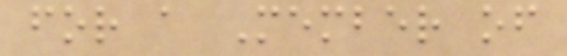for a Member of
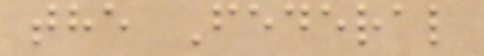the Federal
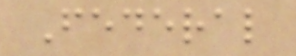Federal
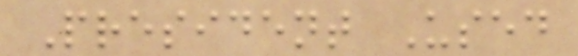President Used
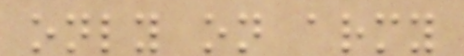only on army
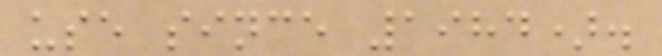use since 1984).
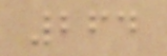264
